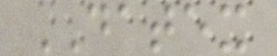DATEX
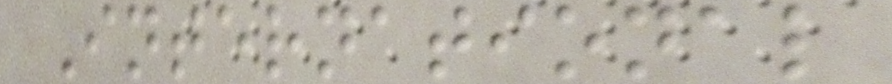International
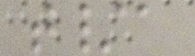t/a
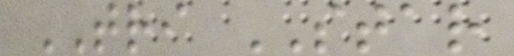TRI STAR
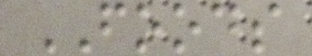FOODS
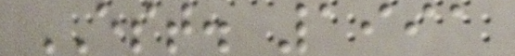EST. 1991
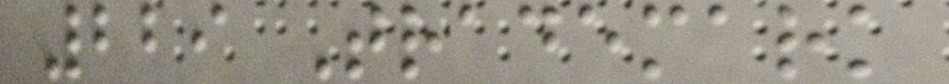229 Trademark
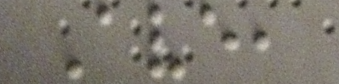Ave,
